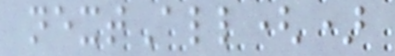nextAll()
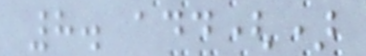8. add()
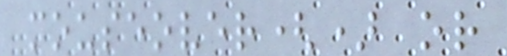mouseover() or
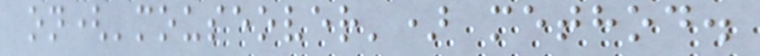on('mouseover') method.
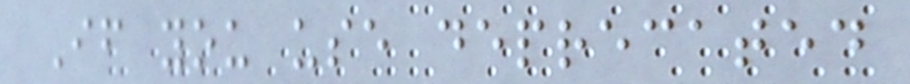If you use deprecated
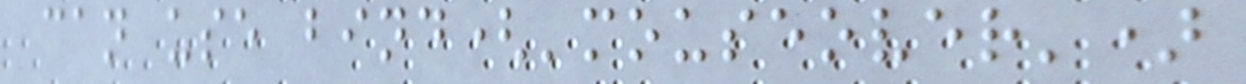can use bind('mouseover')
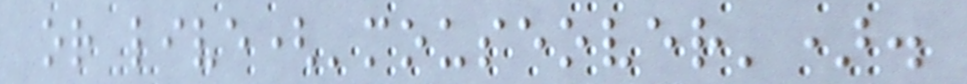or live('mouseover').
